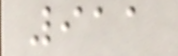911
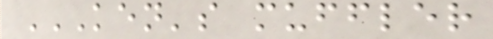KEN'S MUFFLER
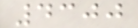4300
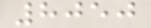8050
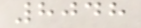8048
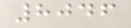8046
